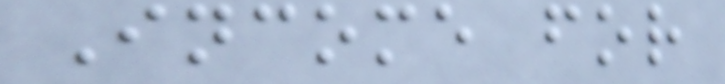Income for
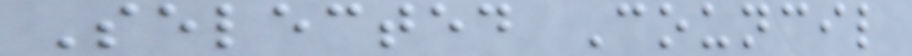Selected Council
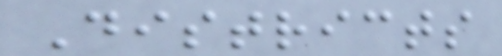Districts
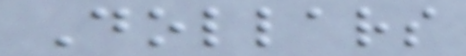Dollars
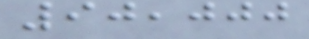90,000
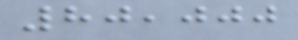80,000
